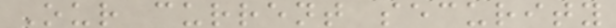Our current security
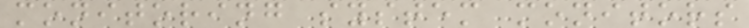monitoring system monitors
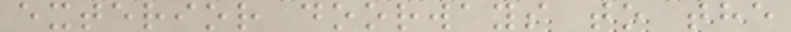exterior doorways to the
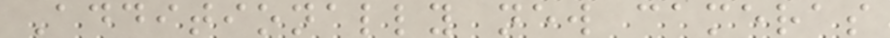Additionally new cameras
